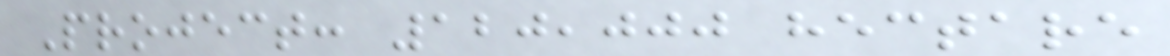Project: 120,000 hectare
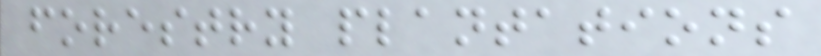forestry plantations
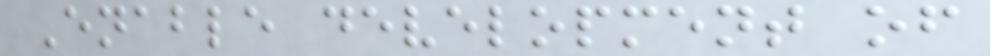Enable development of
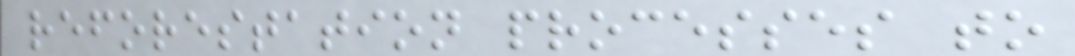reforestation processes to
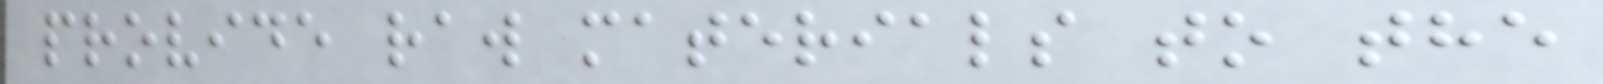provide raw materials to the
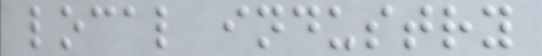local industry
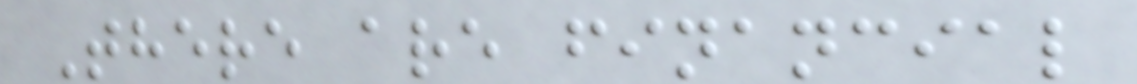There are financial
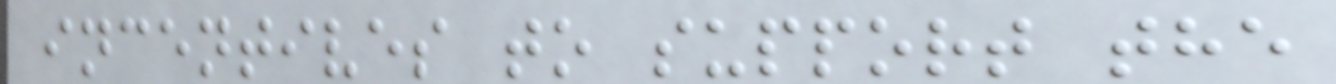incentives to support the
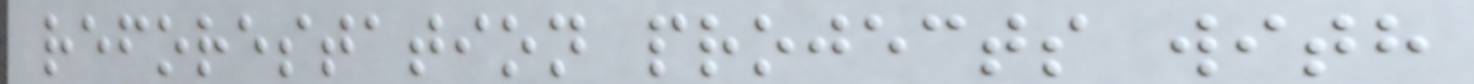reforestation projects with
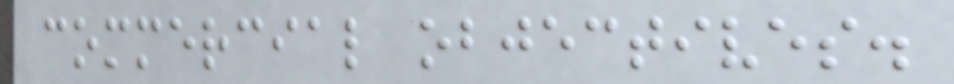commercial objectives.
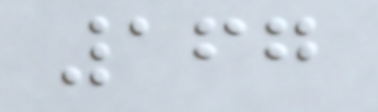167
